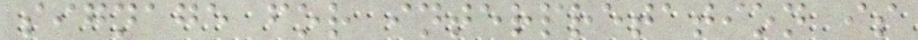signage for interpretation is
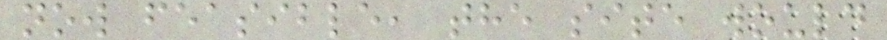now feasible, the site would
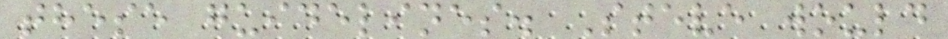these guidelines. Steve would
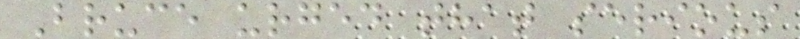Bruce urged that serious
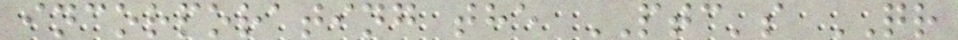incorporating the PTC's QR
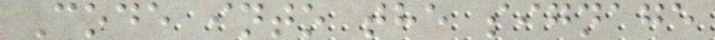Code into the signage
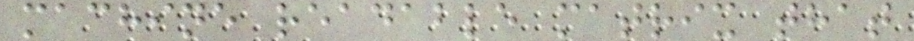machine readable matrix that
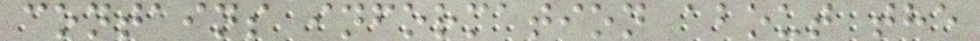contains information about the
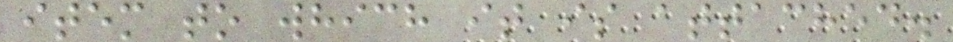item to which it is attached.
